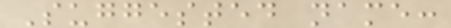Suggested name:
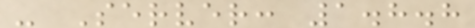- Server: 1.8.8
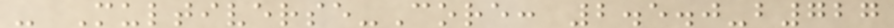- Multiverse-Core: 2.5.0-b727
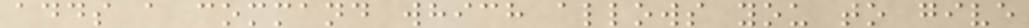adds a command which allows you to give
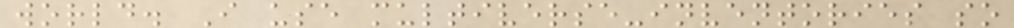world. I use multiverse-inventories so
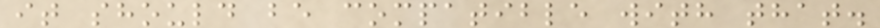it should be compatible with that.
